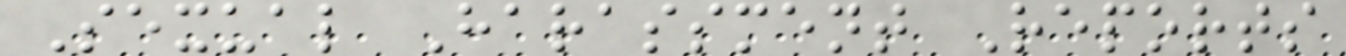Sexual Harassment Reports
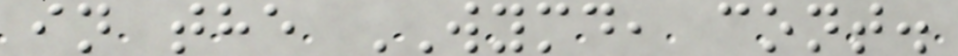in the WYMD, cont.
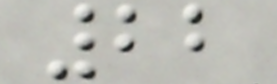22
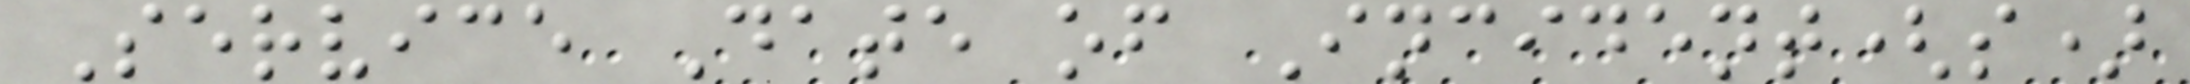Service Date of Incident(s)
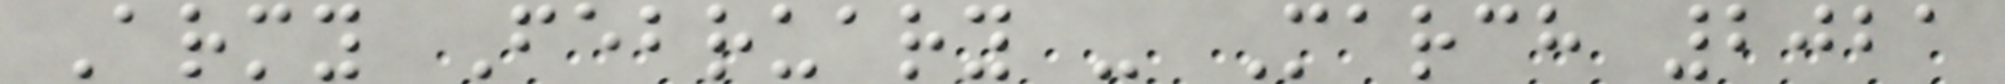Army February - March 2021
